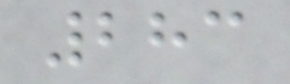283
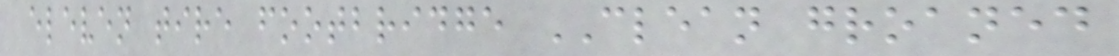eleven tire footbridge CLEAN groaned
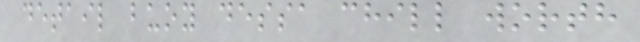detail buoy dessa chill worth
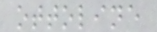ottoline
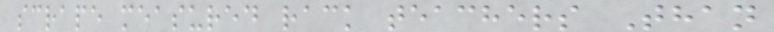scrape measured rack teachers Than
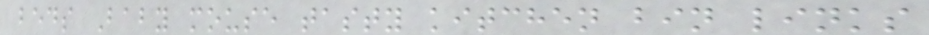beds Baby mouse tasty kitchen bin links
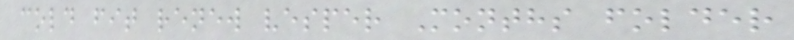cold fit renew vesper Months folder
